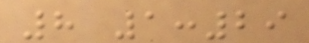8 1:29
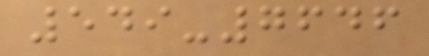549-7646
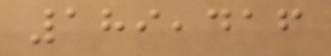189,416
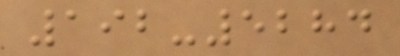192-5284
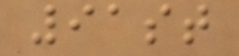91st
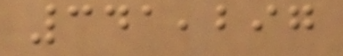341,297
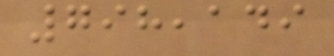798,149
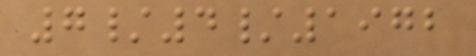7/4/1972
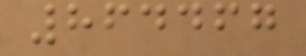864467
